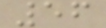56
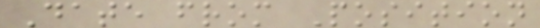Date from Position
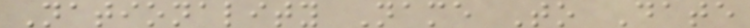Nationality Name To Date
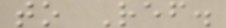to Ref.
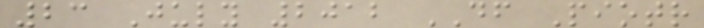23 July 2012 DF Piotr
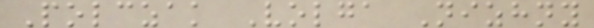Polczak Volga Nizhny
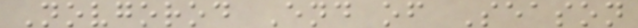Novgorod End of Season
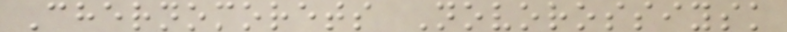Chernomorets Novorossiysk
